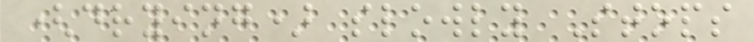(drying) slowly Stops
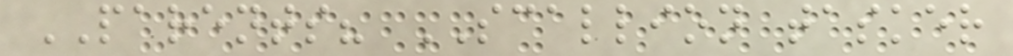PARENTS? SCALLION tasker
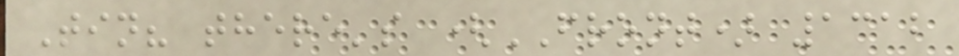Tin? there's (FRONT) 1312
